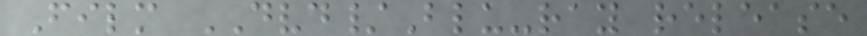Film DVD/Blu-ray release
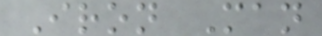Iron Man
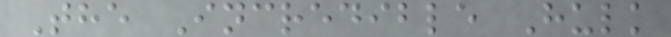The Incredible Hulk
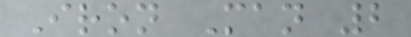Iron Man 2
